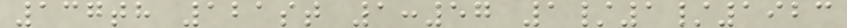137th 121st 1:57 1/1/1923
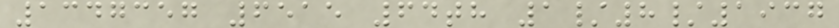1347357 6515 64th 1/8/1937
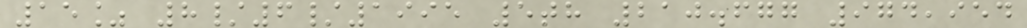15% 8/6/1995 5th 210.677 974,954
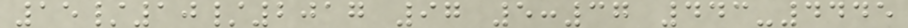15/10/2017 97 5:37 443-4445
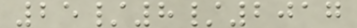25/8/2017
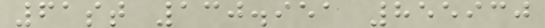61st 130.951 855930
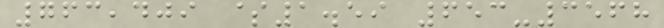763,409 $1.59 653-3568
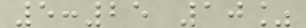5:25 10%
